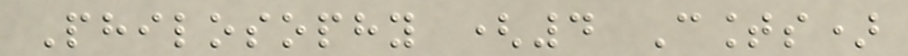Philosophy (4 Counts)
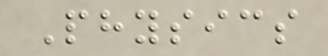Physics
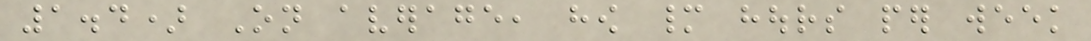1.4) On average, how many hours per week
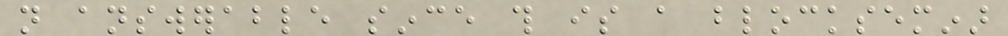not answerable since this is a blockseminar
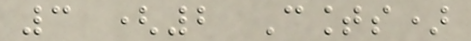3 (2 Counts)
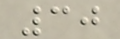30
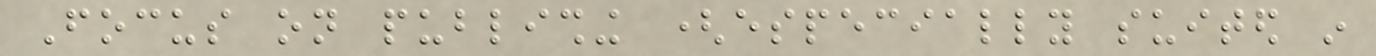Focus on publishing (especially suited in
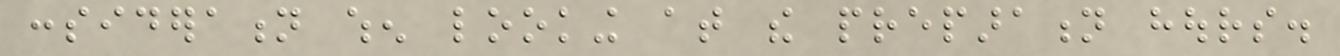consideration when looking at the preparation hours.
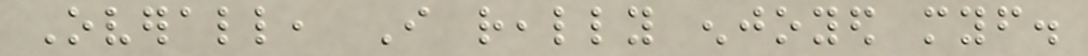Overall, I really enjoyed myself.
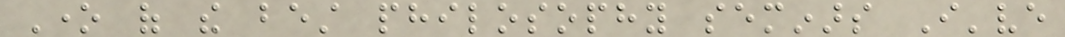One of the best philosophy seminars I've
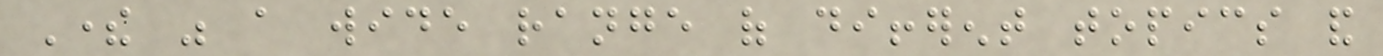There was a wide range of different topics and
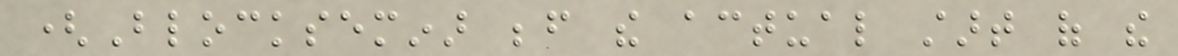(Blockseminar before the actual start of the
